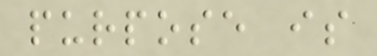purpose is
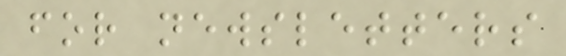for newsletters
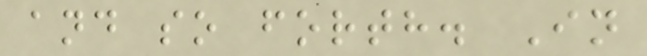and so forth. In
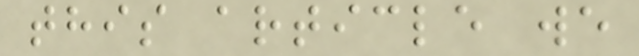this article we
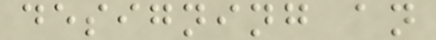designing an
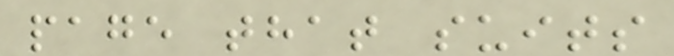page that suits
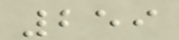259
